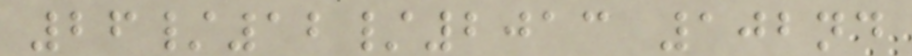26/12/2013 102nd
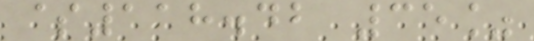$118.42 35%
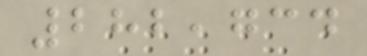282,734
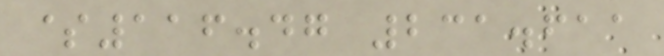$116.47 231.611
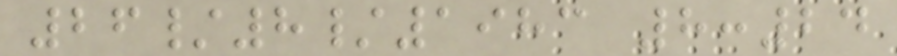26/8/1983 8:24
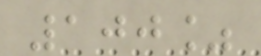100%
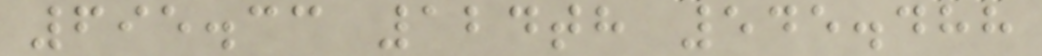695.33 124th 545.488
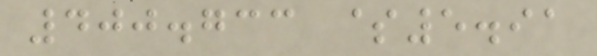400.733 $5.91
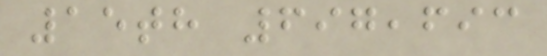15th 697,693
